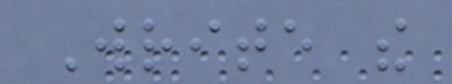Write the
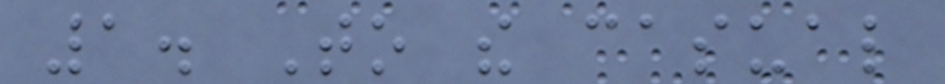1. To the casual
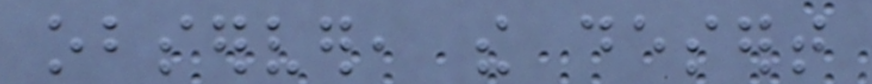observer, the desert
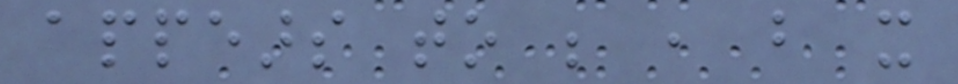appears to be , but it
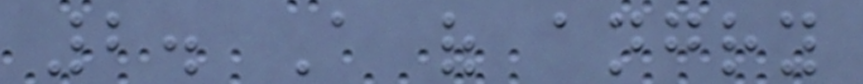2. A of angry
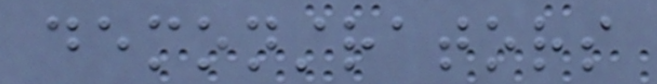demonstrators
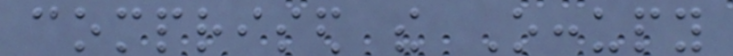comprised the Occupy
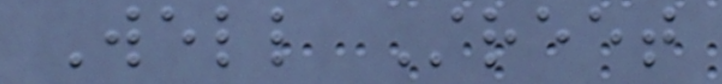Well Street
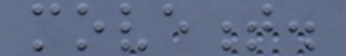movement.
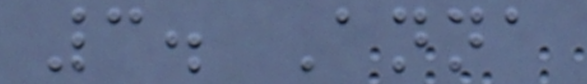3. Anna
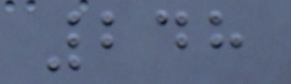248
